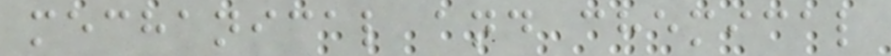mechanical and chemical
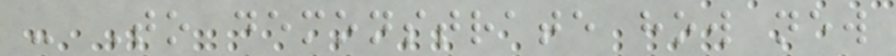- To demonstrate how new
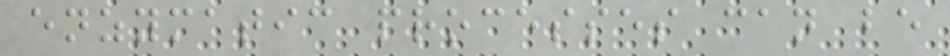enzymatic processes can be
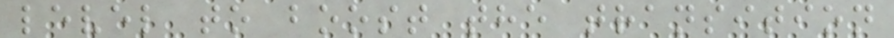level to boost the transition
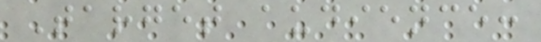Target audience:
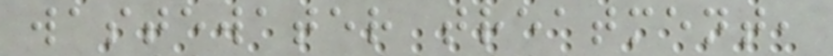wastewater treatment,
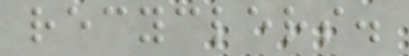recyclers.
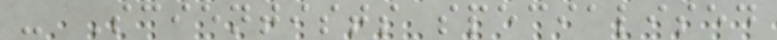- Scientists specialised
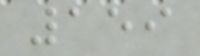159
